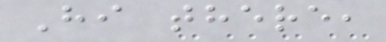Hi there,
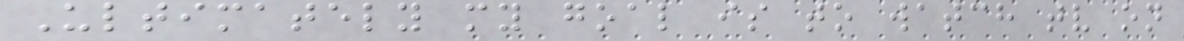Ultimately my goal is to watch tv on
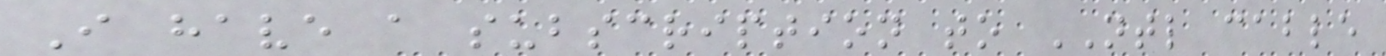I have a subscription to NTL cable
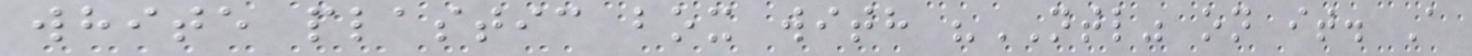white plastic box with "NTL" on it. A
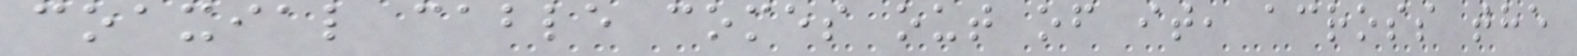coaxial cable comes out of it, across the
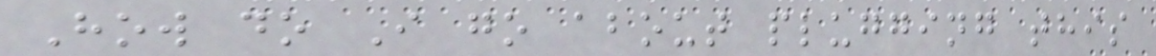How do I go about plugging this
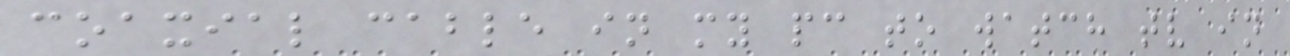coaxial cable in my pc to watch tv in
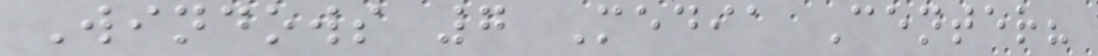Windows 7 Media Center?
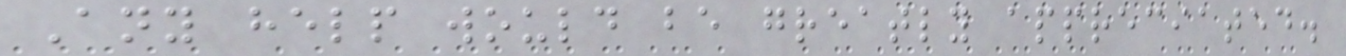Any help would be greatly appreciated.
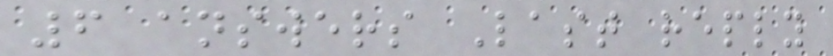6 answers Last reply
